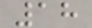18
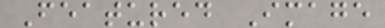Featured Image
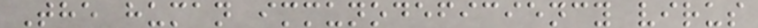The human immunodeficiency virus
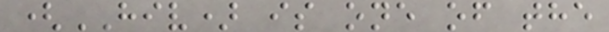(HIV) is one of the
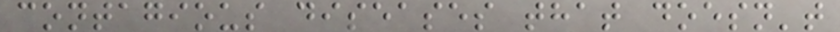contagious diseases that doesn't
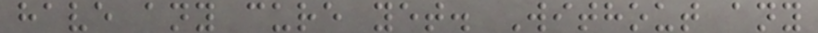have any cure yet. Without any
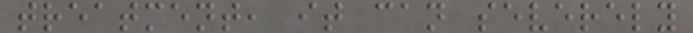treatment, it can severely
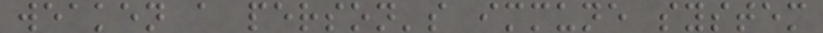weaken a person's immune system
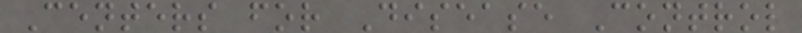Centers for Disease Control
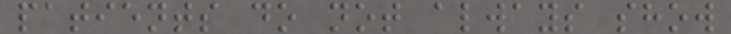patients do not always show
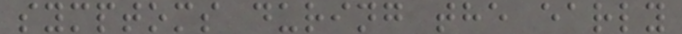symptoms during the early
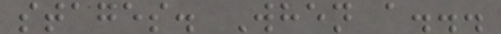stages. When a...
